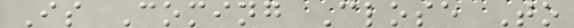Is Coming Close To
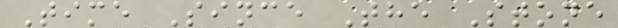Time Since The Stone
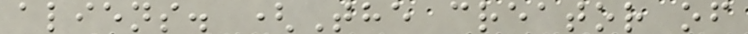aliens. (The creator of
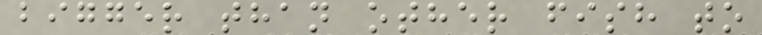bigger than other fish to
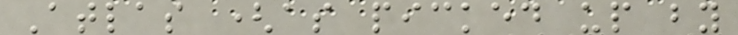Atlas (as picked up by
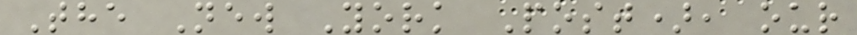The New York Post), our
